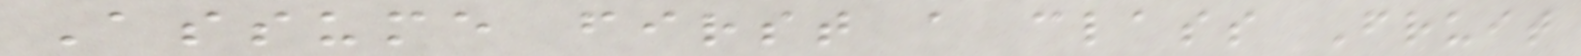Assume first a class Fruit
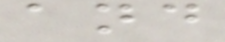and
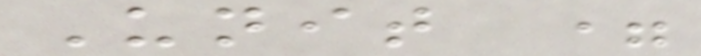Unit =
